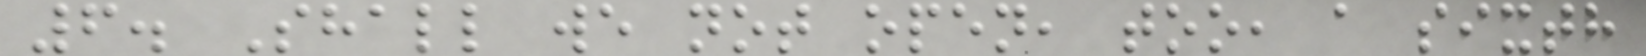6. Shall we not open, too, a sixth
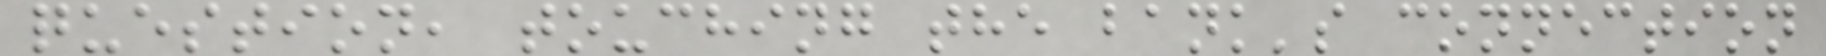question, touching the bank's connection
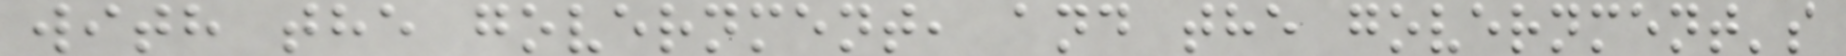with the government, and the government's
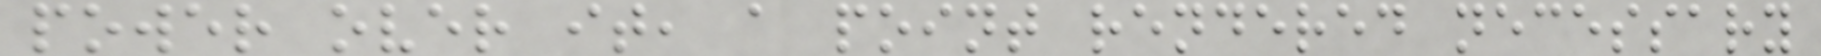power over it, a point rendered necessary
